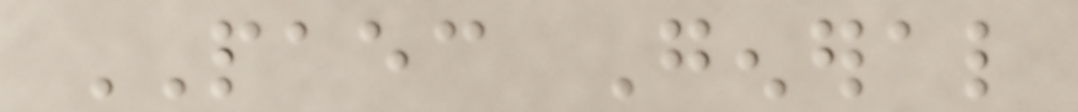PAEC General
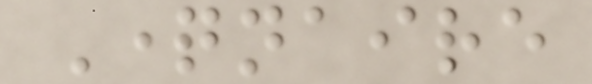Questionnaire
